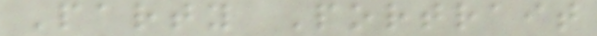Party Portrait
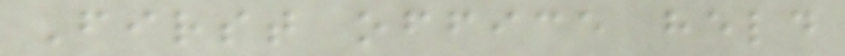First office held
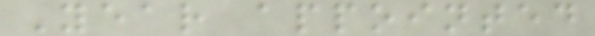Year appointed
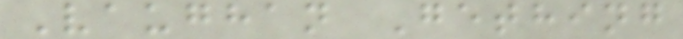Vaughan Gething
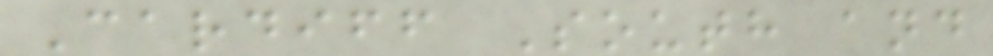Cardiff South and
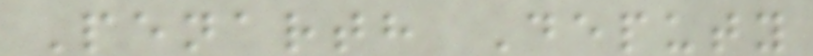Penarth Deputy
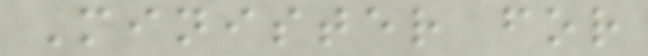Minister for
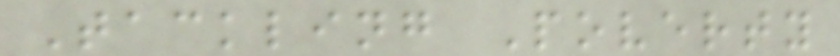Tackling Poverty
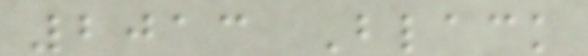2013 Black
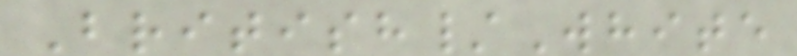British/White
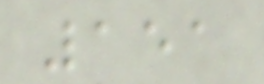151
